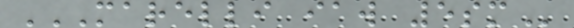MARELLI IAW 5SM
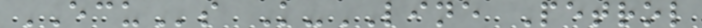ECUs K-LINE Petrol
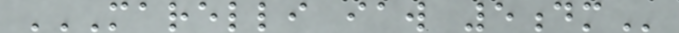MARELLI IAW 5DM
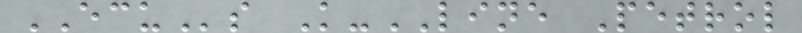ECUs K-LINE Petrol
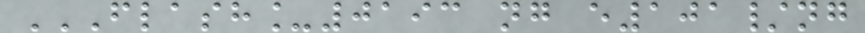FLASH_0193 NG E101/NG
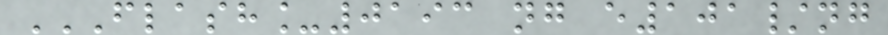FLASH_0193 NG E101/NG
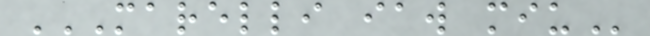MARELLI IAW MIU
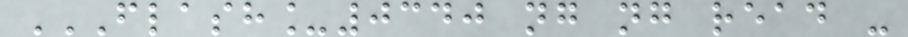FLASH_0340 NG NG READ -
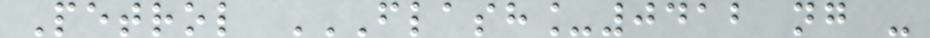Petrol FLASH_0412 NG -
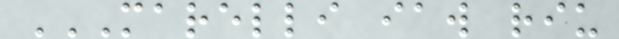MARELLI IAW RIU
